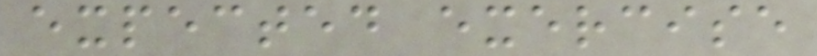expected exercise
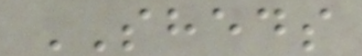SHEDS
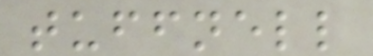tuffnell
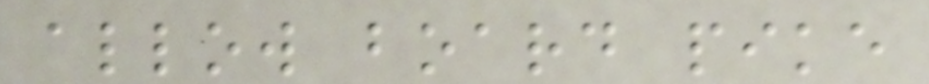allow board pike
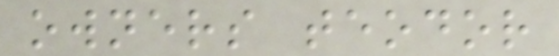owners teodor
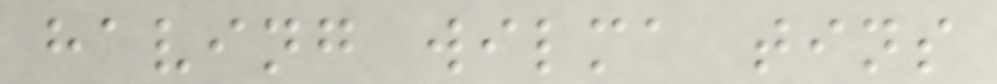having wilma tins
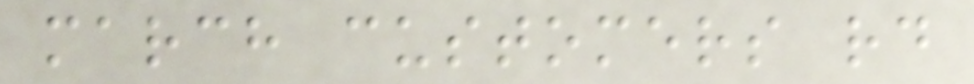march customers rd
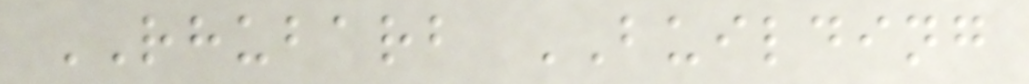RHUBARB BUILDING
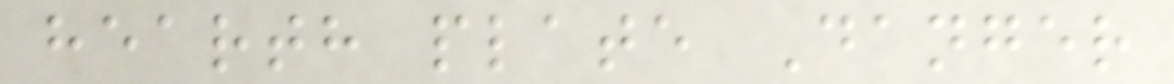hearth plate Danger
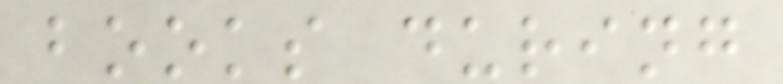books during
